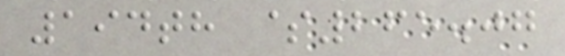194th $265.07
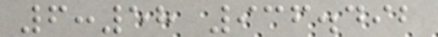6:58 936.492
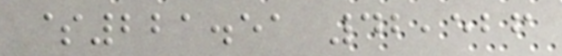$221.51 42,526
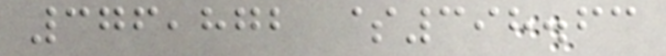376,872 $398.63
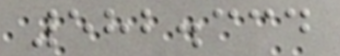582.334
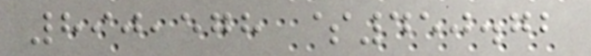890,578 $450.72
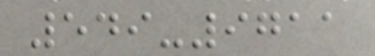549-9711
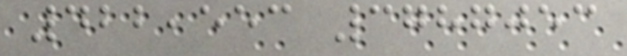422,553 3787053
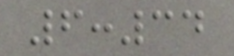6:34
